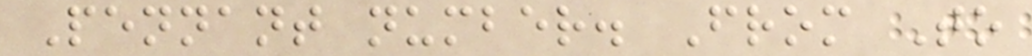Pennant number. From To
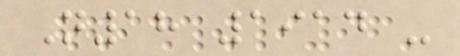N18 1914 -
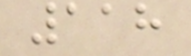118
